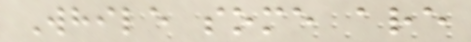While some are
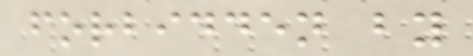forbidden by
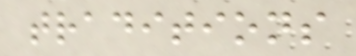traditions
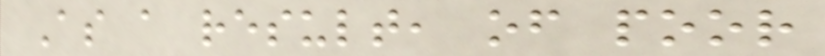As a result, of poor
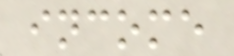income
